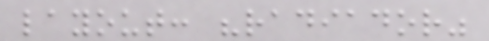layout: "radiador"
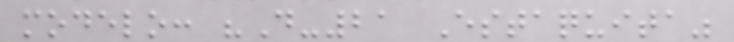modelo: "D-21 Estaquita"
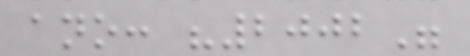ano: "2002"
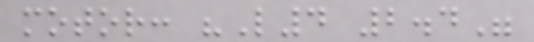motor: "L4 2.4"
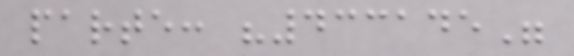parte: "433145"
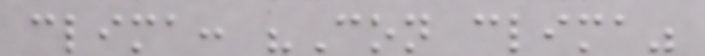clima: "Con clima"
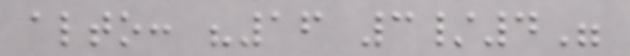alto: "16 3/4"
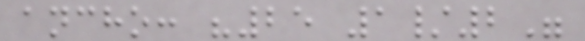ancho: "25 1/2"
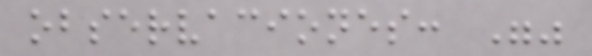observaciones: ""
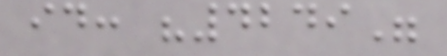id: "4249"
